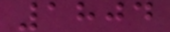1804
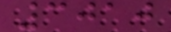3010
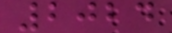2024
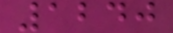1240
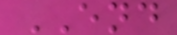END
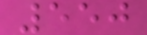550
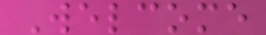Welcome
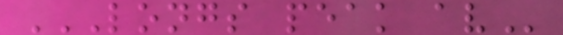LONGS PEAK AV
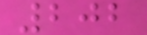202
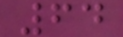64
